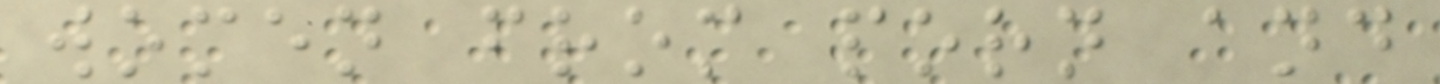women from porn and
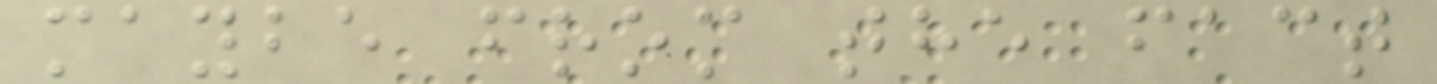maybe from the fact
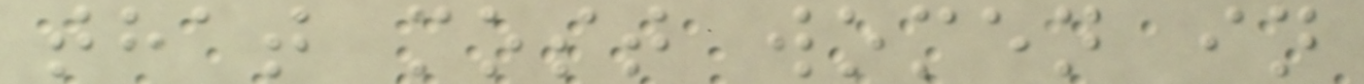that most women in
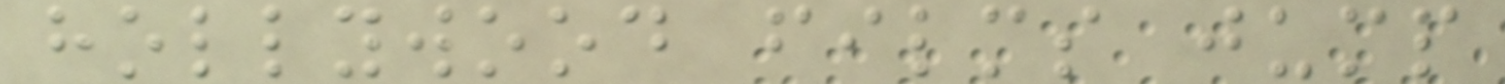hollywood films jump
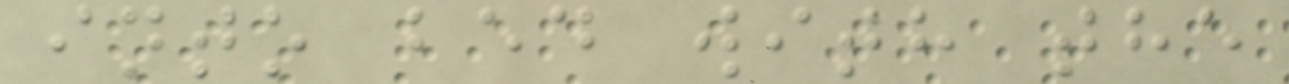into bed with the
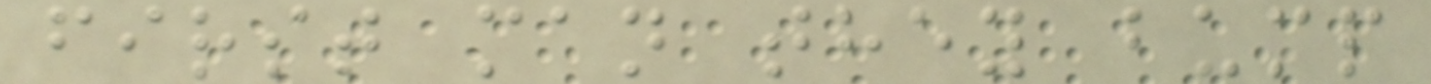first man they bump
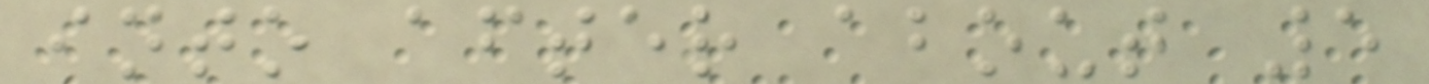into after about 5
